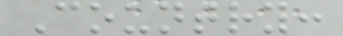Country:
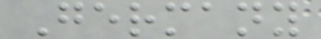Germany
